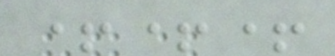+++
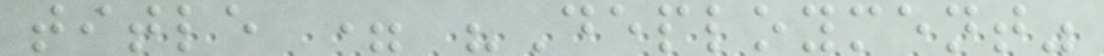title = "Deployment"
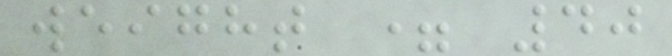weight = 40
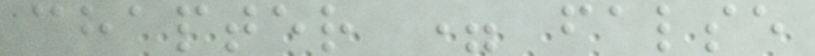chapter = false
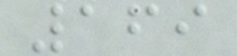169
